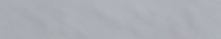event
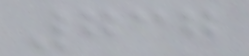737
